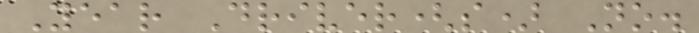Year Driver(s) No.
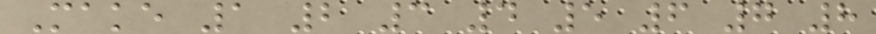Make 1 2 3 4 5 6 7 8
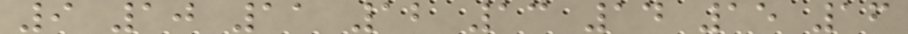9 10 11 12 13 14 15 16
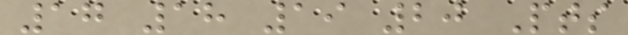17 18 19 20 Pts
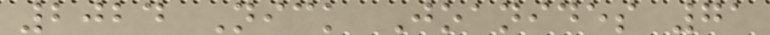2024 Nick Joanides 71
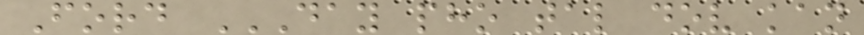Ford DAY PHO TAL DOV KAN
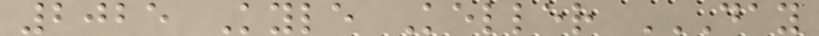2025 Kyle Keller DAY
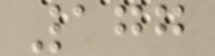177
